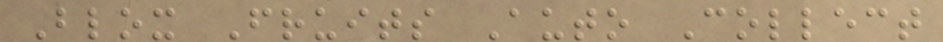Blox Fruits Auto Collect
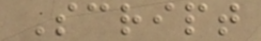Script
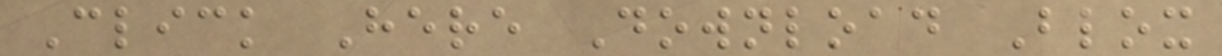Click Here Download Blox
